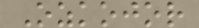Ozkojor
